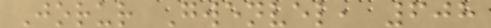Jorur Gwenvel, 608
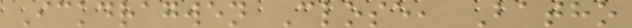Ickdragwen Close, Batho
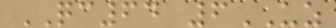QC64 6UZ
